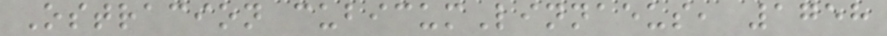Ostracion cubicumLinnaeus, 1758
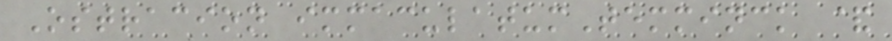Ostracion immaculatumTemminck &
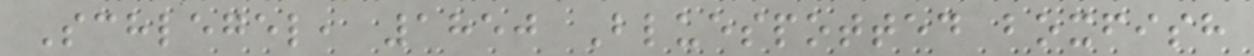Schlegel, 1850 Bluespotted boxfish
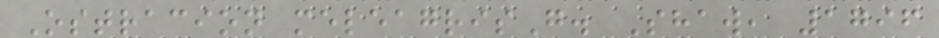Ostracion meleagrisG. Shaw, 1796
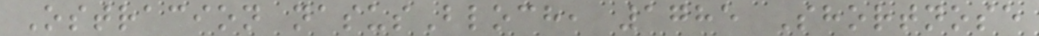Ostracion nasusBloch, 1785 Shortnose
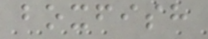boxfish
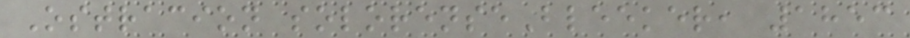Ostracion solorenseBleeker, 1853
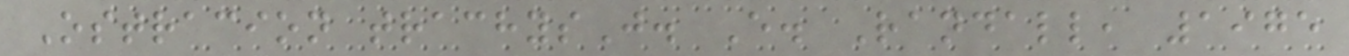Ostracion trachysJ. E. Randall, 1975
